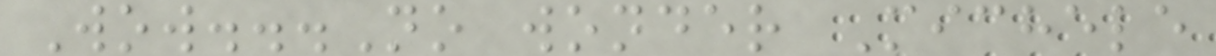Wow...No wonder Michele
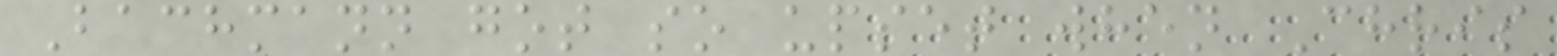Bachmann got so upset when Chris
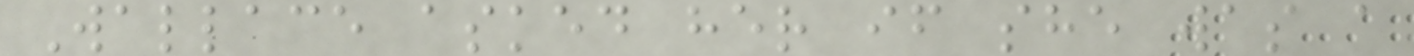Wallace asked her if she was a
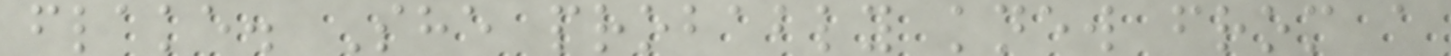flake. She probably knew from a
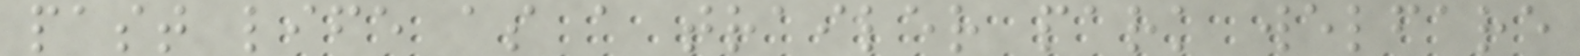past life as a trailer park welfare
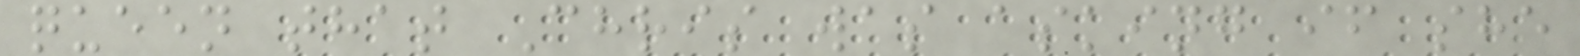queen that Chris was asking if she
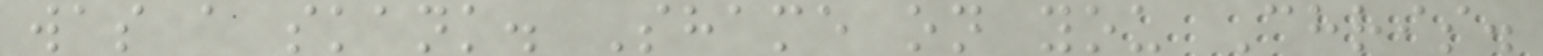was a skank. Shame on you Chris.
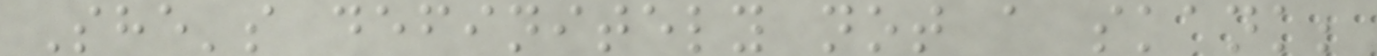She's definitely not a skank;
